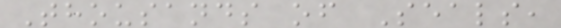Thousands of Seals,
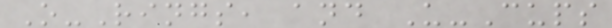O-Rings, and U-Cups
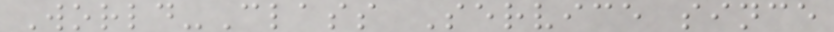World-Class Service since
